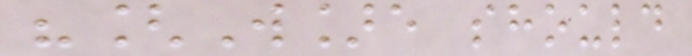"[W]e should
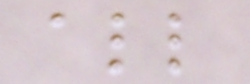all
